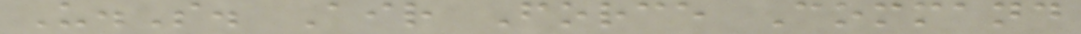U.S. Air Force Command
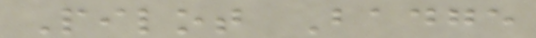Pilot Badge
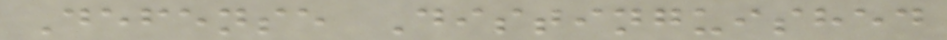Defense Distinguished
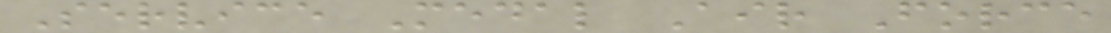Service Medal Air Force
